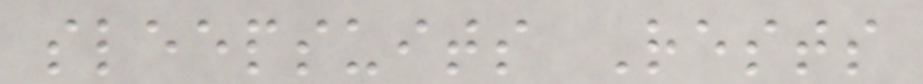sleepsuits Rests
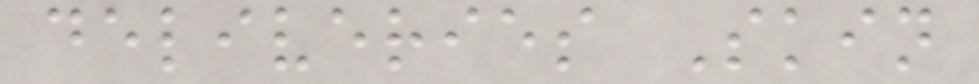deliveries Skin
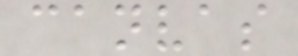canvas
